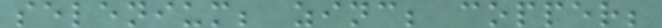selenium; zinc; copper;
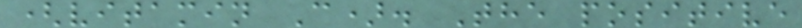(vitamin C). The positive
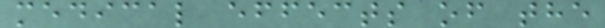medical effects of the
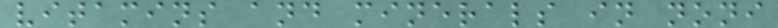vitamins and minerals in noni
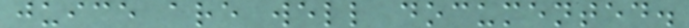juice are well documented.
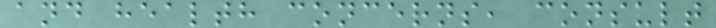and health concerns, consult
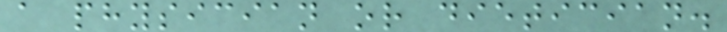a physician or dietician.
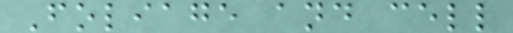Foliage and cell
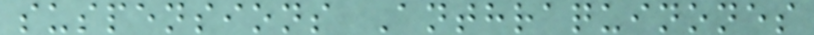suspensions Anthraquinones
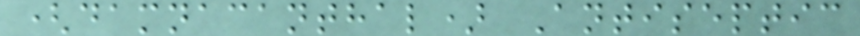(damnacanthal) Antiseptic
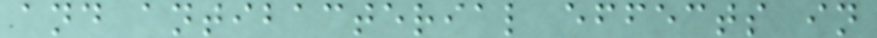and antibacterial effects in
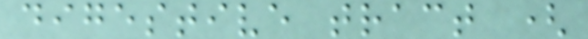digestive tract (
